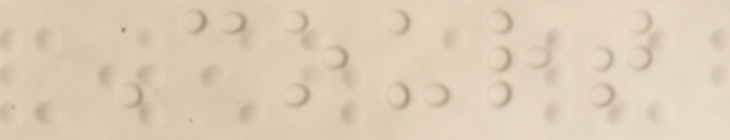Court
